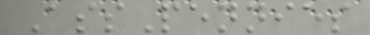AssPennies
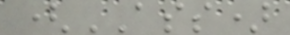(ASS)
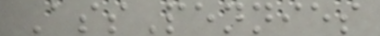AssPennies
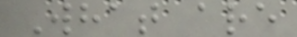What are
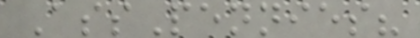AssPennies?
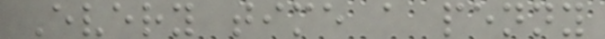Every time a penny
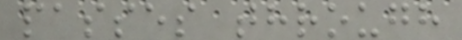passes through
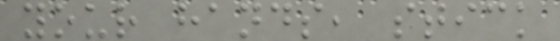your hands, stick
